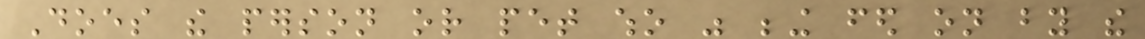Does the person or pet who was being fed on by the
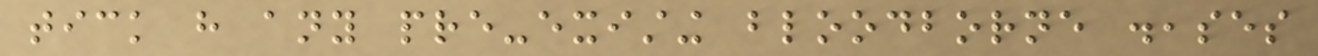tick have any pre-existing bloodborne diseases
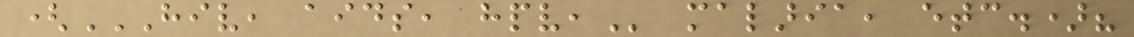(HIV, AIDS, HPV, malaria, etc.)?
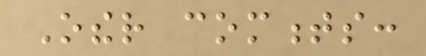Other comments:
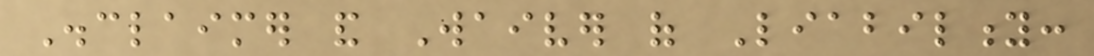Disclaimer and Waiver of Liability:
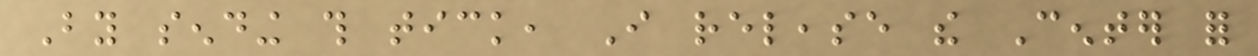By sending this tick, I release the Center for
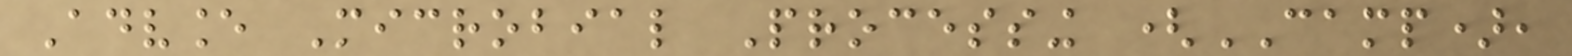Advance Microbial Processing (CAMP),
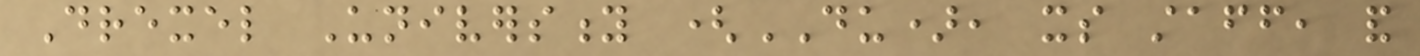Drexel University (DU), its staff, and
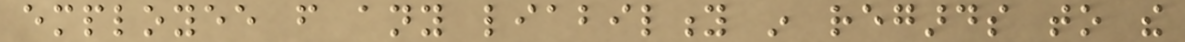employee from any liability in regards to the
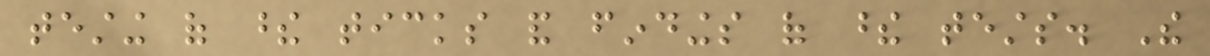testing of these ticks and findings of these tests. The
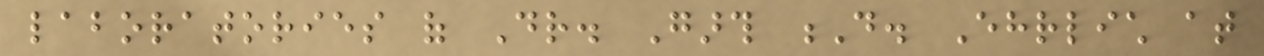laboratories of Dr. Garth D. Ehrlich at
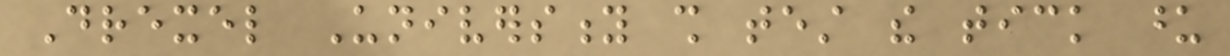Drexel University shall test the tick upon
